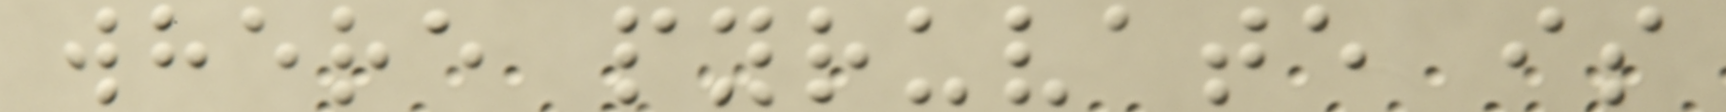where pyruvate is
